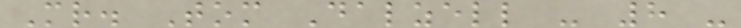Mr. Tom Dalzell - 8 -
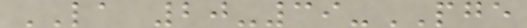LA 20-39-PGE
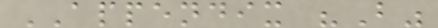APPENDIX "B"
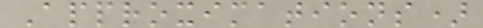Approximations)
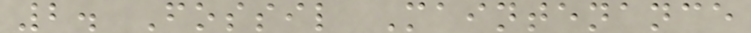2. Fossil Maintenance
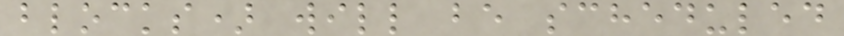blocks) will be scheduled
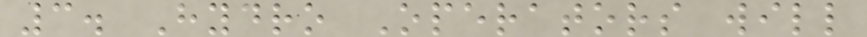3. Hydro Operators will
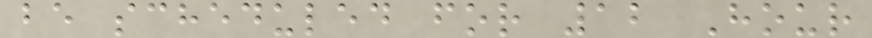be scheduled for 12 Hour
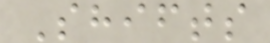Shifts
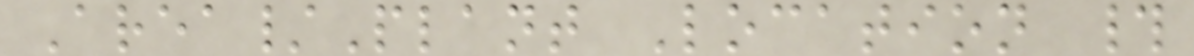Area/Plant Location #
